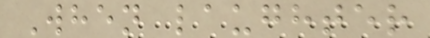When laughter
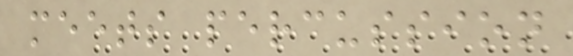meets percussion
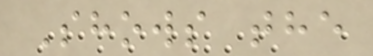Shows the
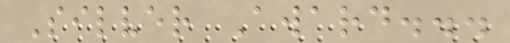Silver Award...
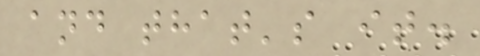and that's it.
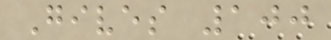Gives 100
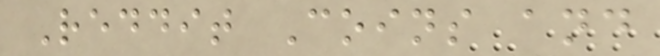Reddit Coins and
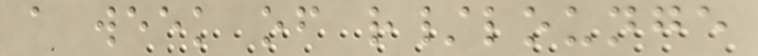a week of r/lounge
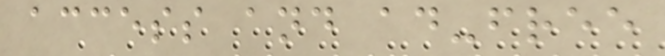access and ad-free
